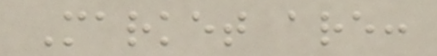Market are:
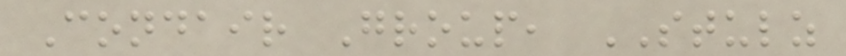Condair Group, STULZ
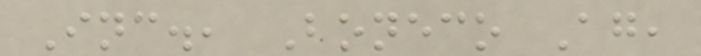Inc., Boneco Ag,
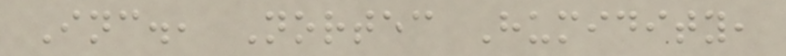Inc., Nortec Humidity,
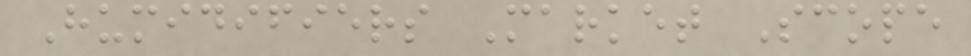Humidifiers Market Scope
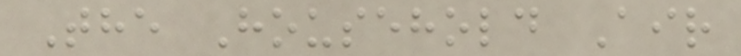The Household Air
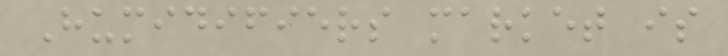Humidifiers market is
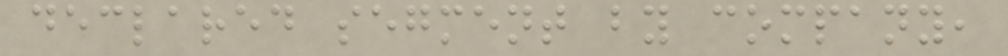declared segment by company,
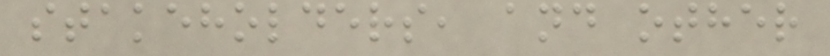stakeholders, and other
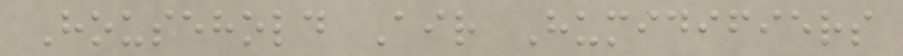Household Air Humidifiers
